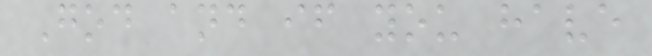God and if you have
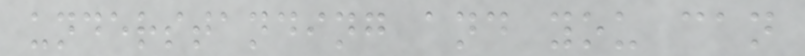understanding and you can
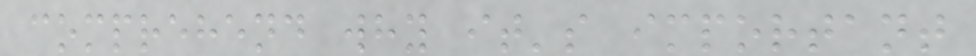comprehend why it's important
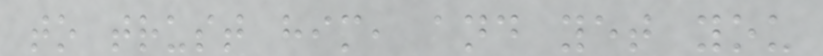to trust him, and yet you
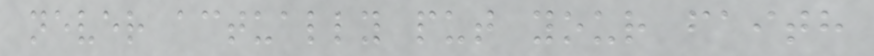never actually put your faith
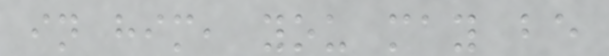in him, you may be
